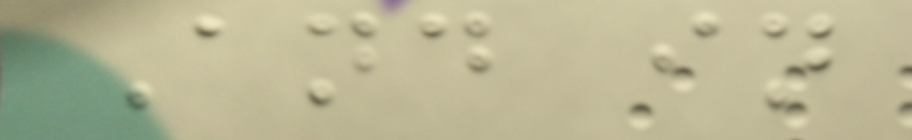And in
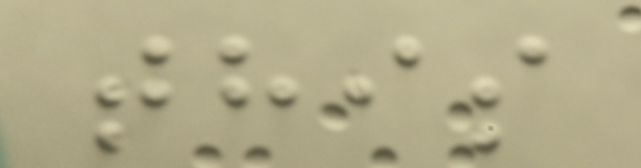this
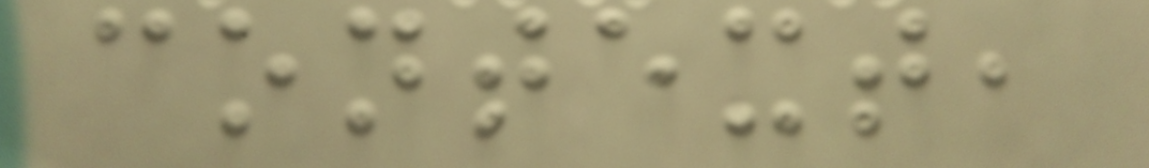context,
